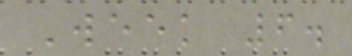Week 6.
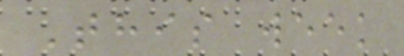This week
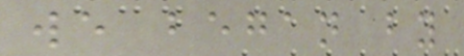we began by
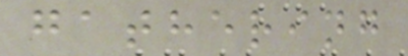gathering
